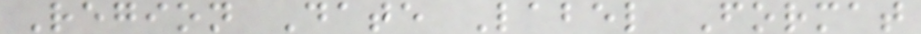Region Date Label Format
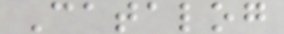Catalog
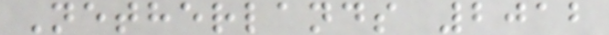Netherlands 2012
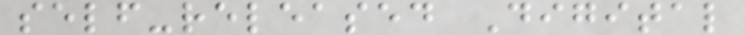self-released Digital
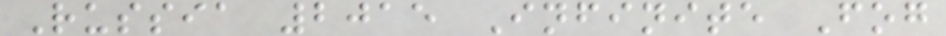Russia 2015 Infinite Fog
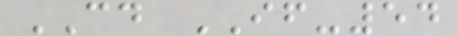CD IF-54
